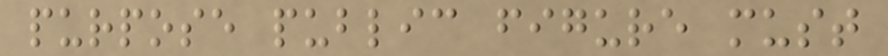purpose public figure must
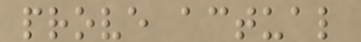prove actual
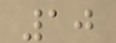10
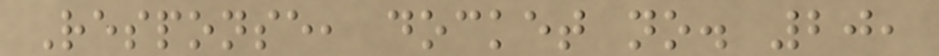Response, docket no. 20,
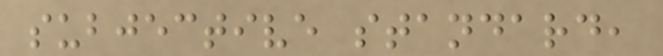subjective standard,
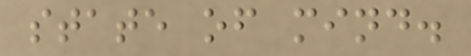state of mind.
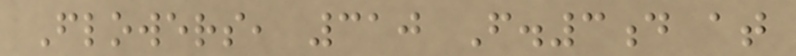Flowers, 310 F.3d at
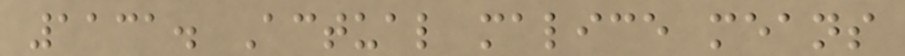1131. Actual malice means
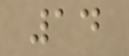14
